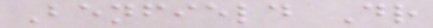Benfield Dr
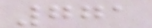771
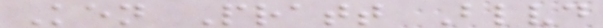Ken Pratt Blvd
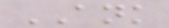ANK
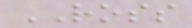ROSS
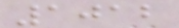1012
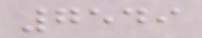7549
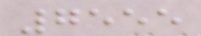7555
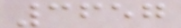3657
